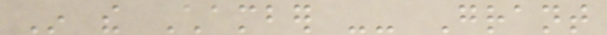In the Chamber -- Grant
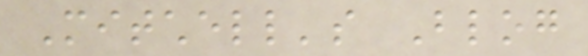Mitchell's Blog
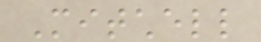Mitchell
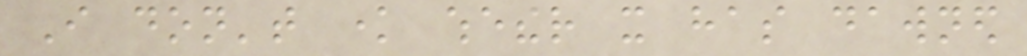I don't know whether it has dawned
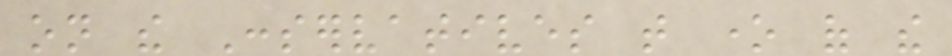on the Conservatives that one of the
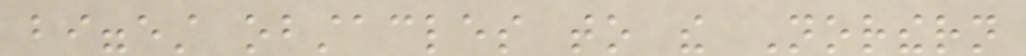biggest obstacles to the Northern
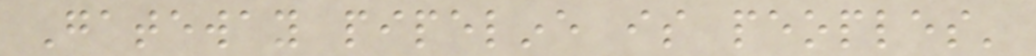Gateway pipeline is peoples'
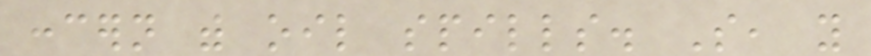concern with oil spills. So, you
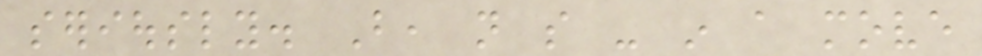seriously. But, not so - in a move
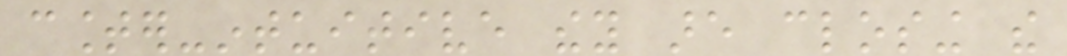counter-intuitive they are closing the
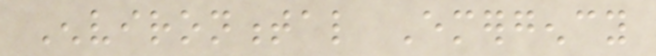Environmental Emergency
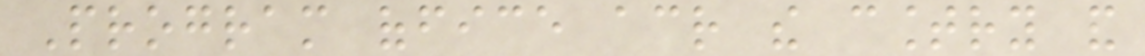Program office across the country and
